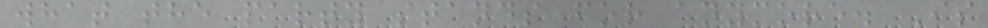what the party stands for anymore. Is
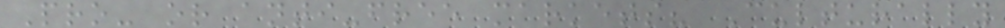Pro- or anti-free markets? Culturally
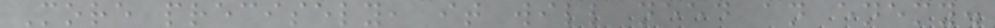More precisely, it will need an enemy.
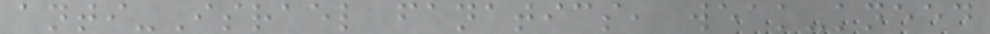anti-Israel fanatics, weak-kneed
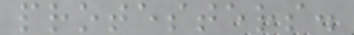protesters.
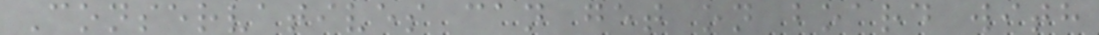Conservatives can get on board with
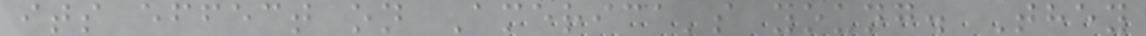its effect on America's young. They
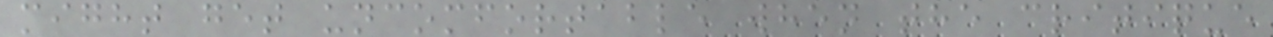might get uncomfortable when the critique
